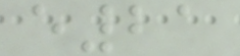e21
